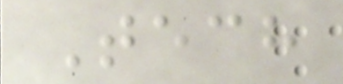Tech
